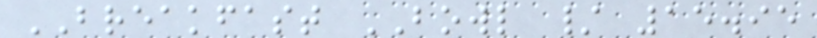BREAKFAST BOWL / 15.95
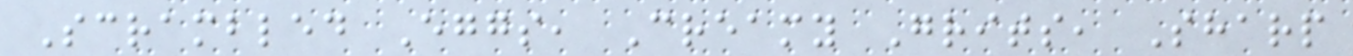Scrambled Eggs, Creamy Grits, Sharp
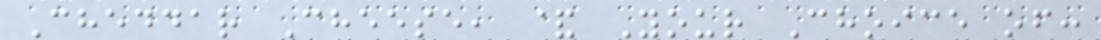Cheddar Cheese, & Your Choice of:
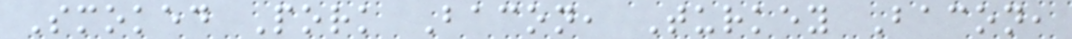Smoked Pork Bacon, Turkey Bacon,
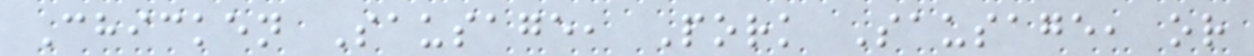Chicken Sausage, Pork Sausage, or
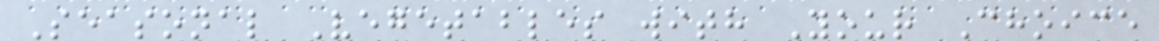Seasonal Vegetables with Your Choice
